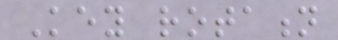Key rotation
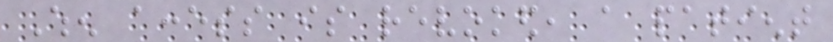When access is revoked, a patient
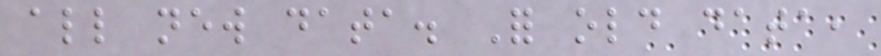all new data. For old data,
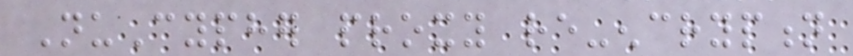NuCypher proxy re-encryption
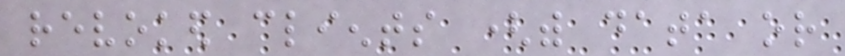revoked clients (with data or
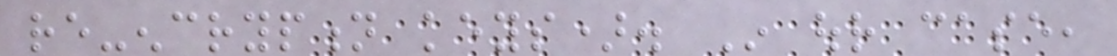re-encryption keys). In our case,
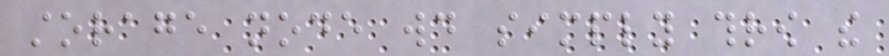storage node would simply throw the
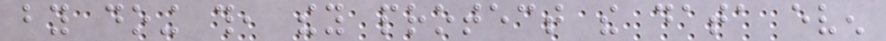by doing this, they protect the data even
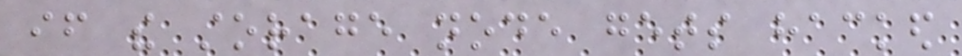if the storage node gets hacked
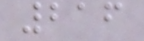216
